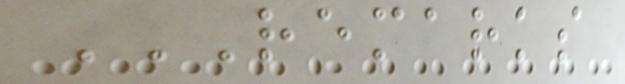REMARKS
